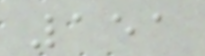151
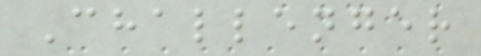Challenger
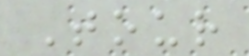Tour
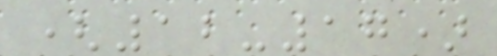(12-17)
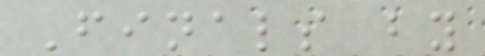Finals by
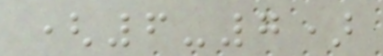(6-7)
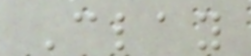Clay
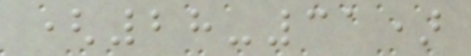(28-31)
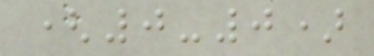(0-0)
